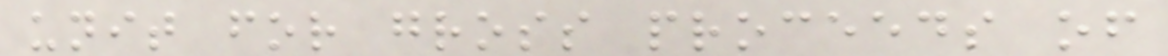unit for gross proceeds of
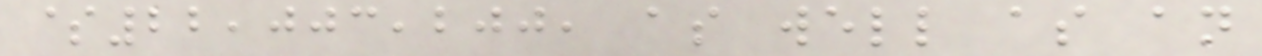$22,003,200, as well as an
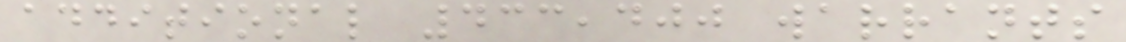additional 433,400 warrants
